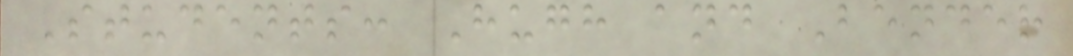Students: Hugh and Bender
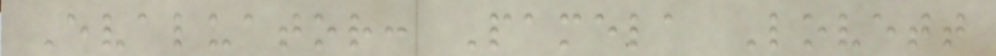Evaluator: Pamela Lovett
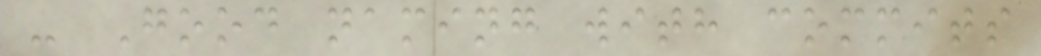- Good naming with commits
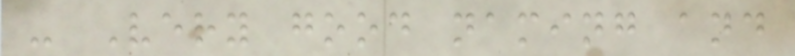- Very good naming and
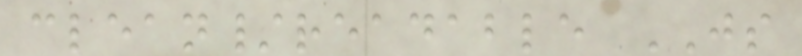clean/readable JS
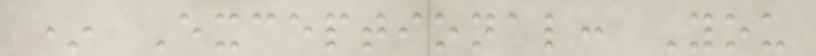* Exceptional: You
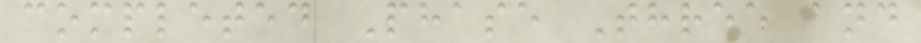completed Phase Three and
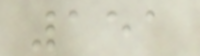151
